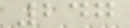247
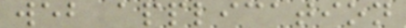web application
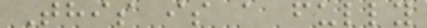This is a fully
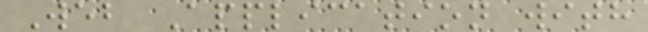Web Application with
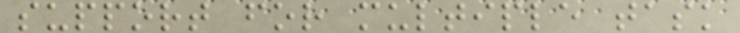support for multiple task
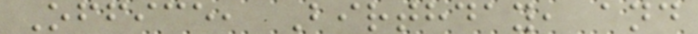Office, Birthday, and
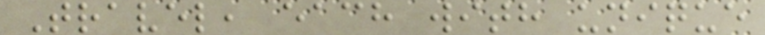Travel, each with unique
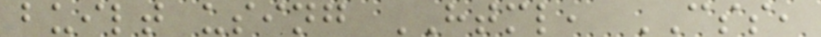built using HTML, CSS,
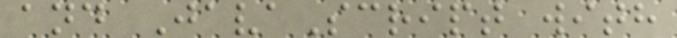and JavaScript with
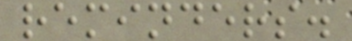reminders.
